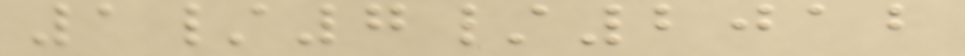1/7/2012
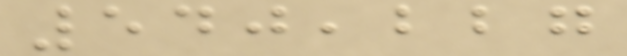540,227
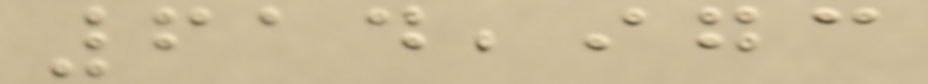614,973
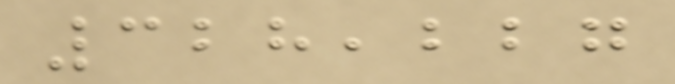328,227
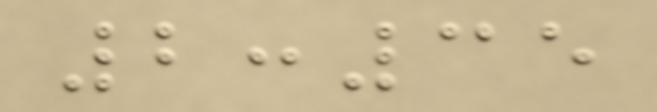2:35
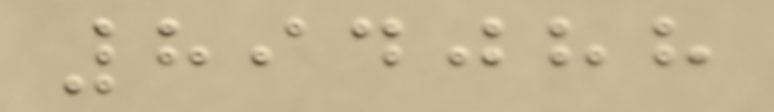894088
